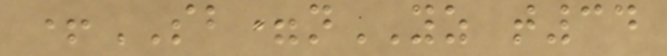+SB=nYZ t34
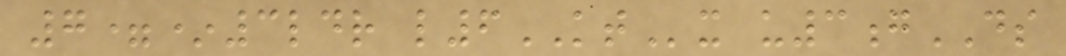7=*3ldr l6KTx u3gDS
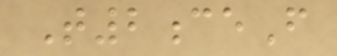T2ceF
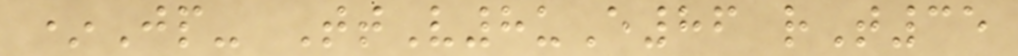*Jp- TtV8uE86 rT35
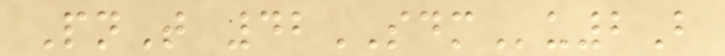PnT 42SDMu2B
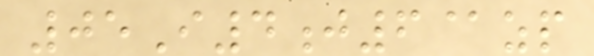05I4j6@zp
